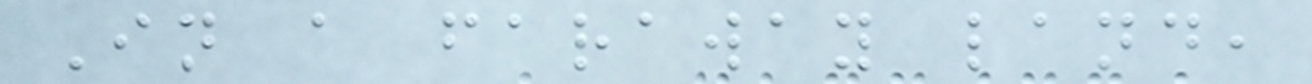In a faraway land,
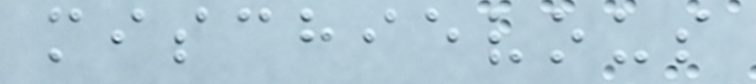mischievous
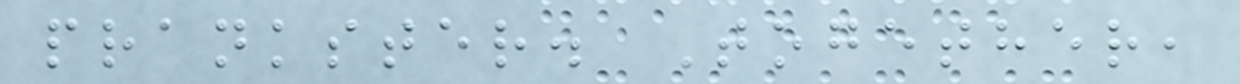prankster. Together,
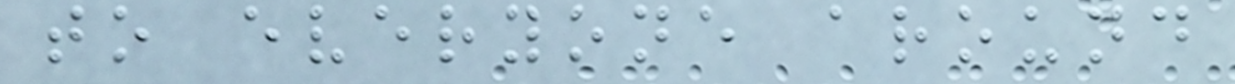to everyone around
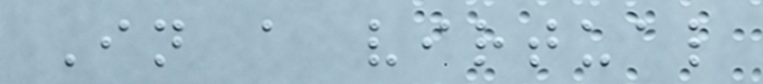In a virtual
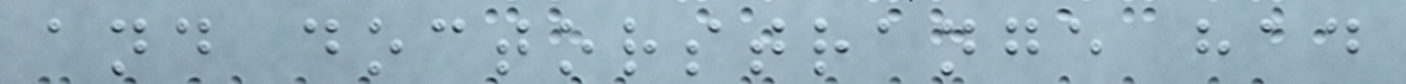and doctorstrange had
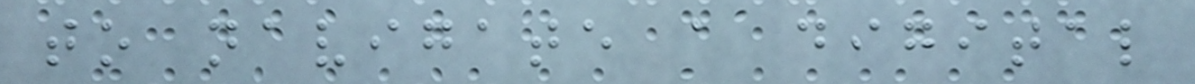to navigate a digital
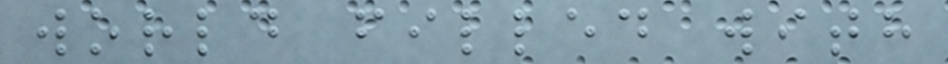world filled with
